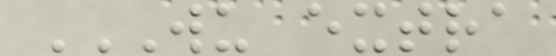WU EXTRA
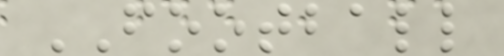FOOTBALL
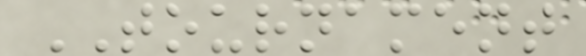TOURNAMENT
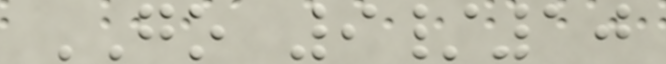GO 9/10
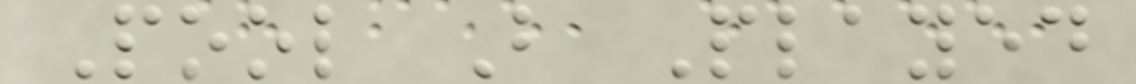Pool B Played
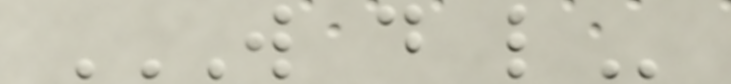W D L
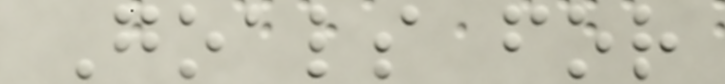Goals for
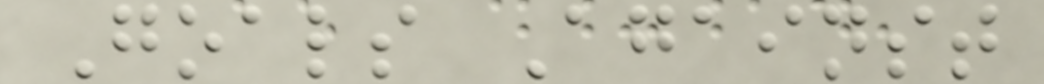Goals Against
